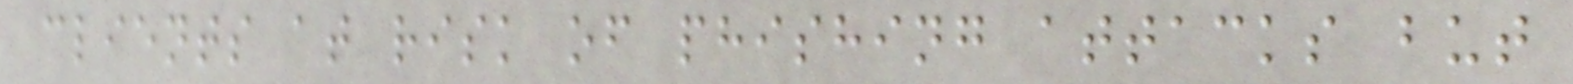clients at risk of phishing attacks but
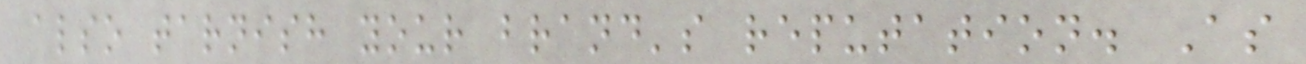also tarnish your brand's reputation. As
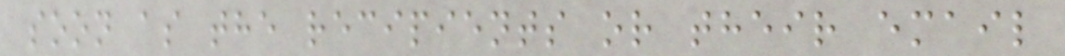soon as the recipients or their email
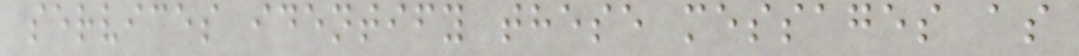services identify these messages as
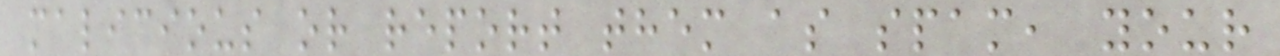malicious or report them as spam, your
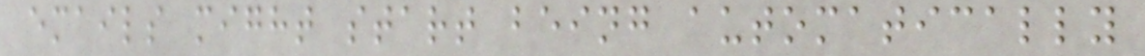emails might start being automatically
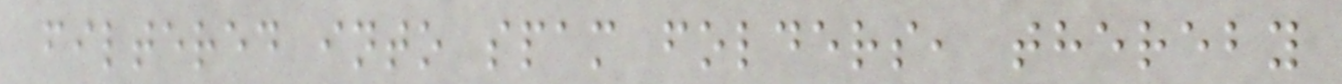filtered into spam folders, thereby
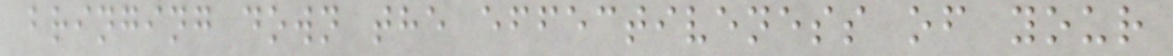bringing down the effectiveness of your
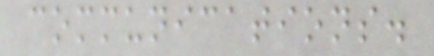communications.
